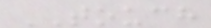TOUCH
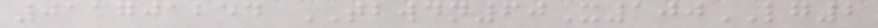011701254 TBWDN60X100LG2
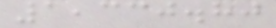1,330.80
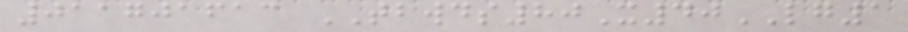011701613 TBWDS80X40LG1
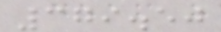379.50
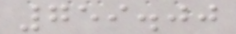759.00
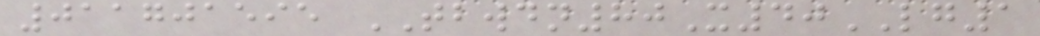011701595 TBWDN80X40LG1
